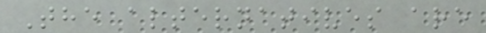The alternatives are
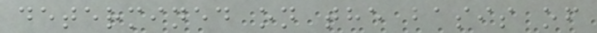determined on the basis of
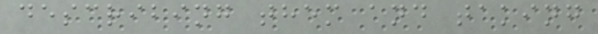describing them and taking
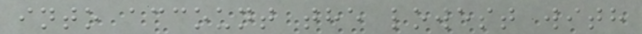into account the lowest with
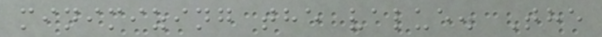minimizing the value. The
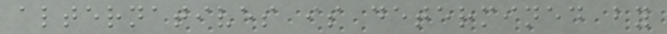alternatives is determined by
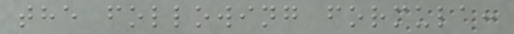the following formula:
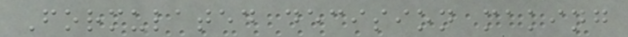Formulated decision making
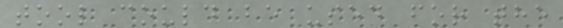tool could be used for the
